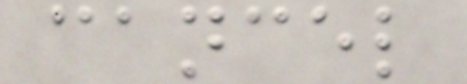cancel
